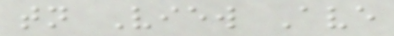tn View Ave
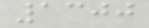1300
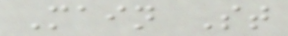Main St
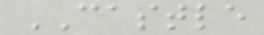CASTLE
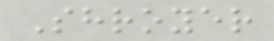Shroyer
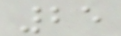25
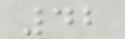42
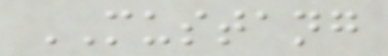MUSTANG
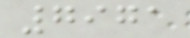7971
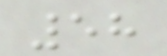58
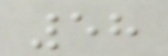58
